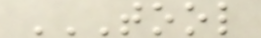TOOL
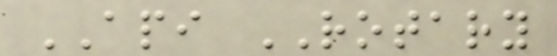API ROTARY
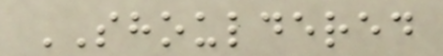SHOULDERED
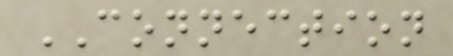CONNECTION
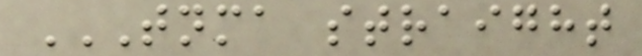TNMA STRAIGHT
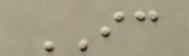IC
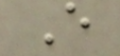E
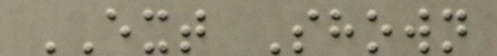EXT Shown
